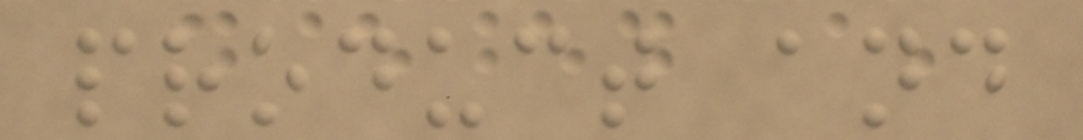product and
